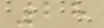28
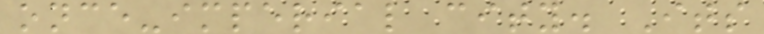once-imperial city. Its
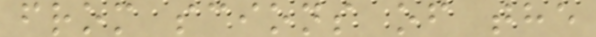from scions of the
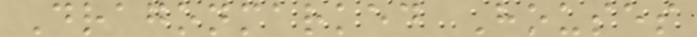Dragonmarked Houses
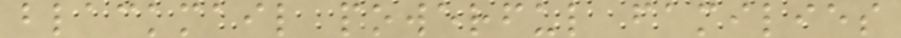blackmail powerful families
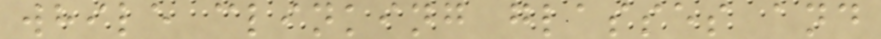while clinking glasses and
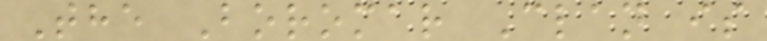The Boromar Clan is
